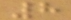8
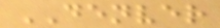DENVER
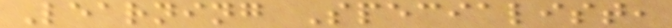Learning Specialist,
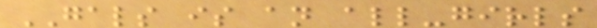GALS is an all-girls
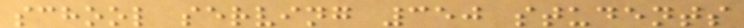school serving 350 students
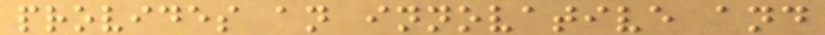provides an innovative and
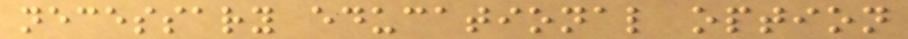necessary educational option
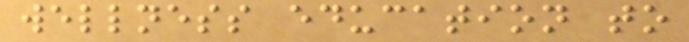wellness education to
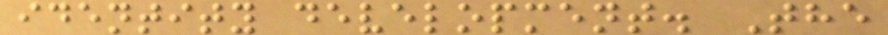identity development. The
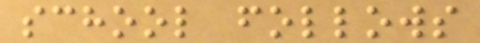school follows
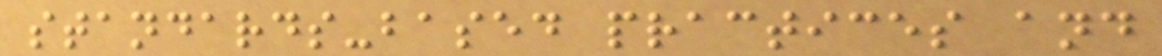standards-based practices and
